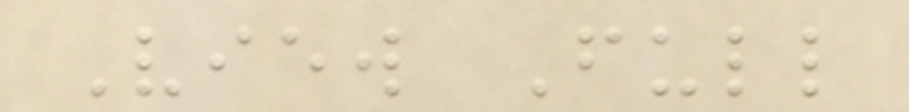View Full
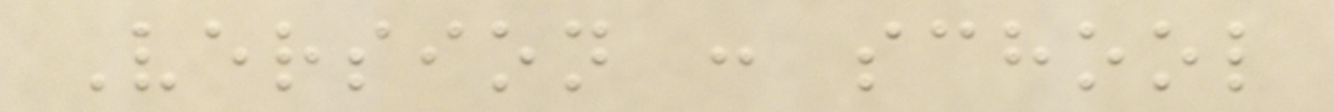Version : school
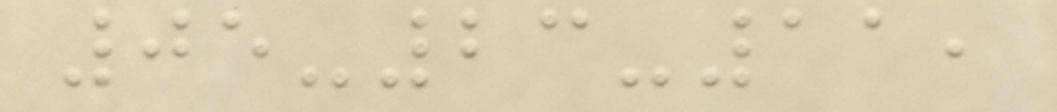05-23-11,
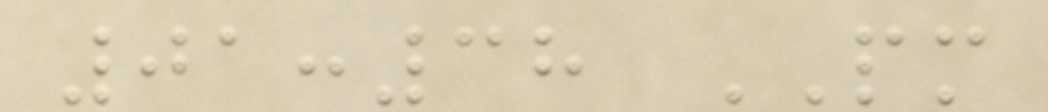01:38 PM
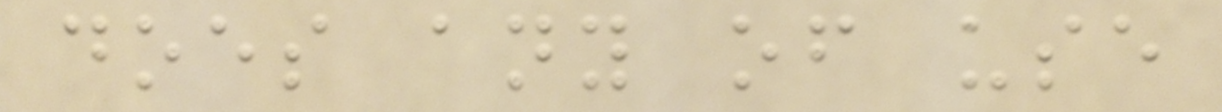does any of use
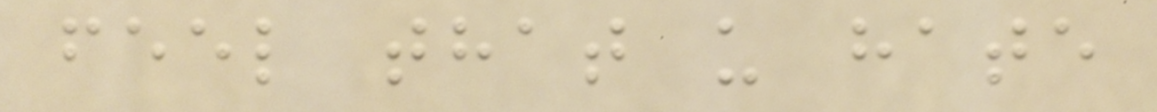feel that u hate
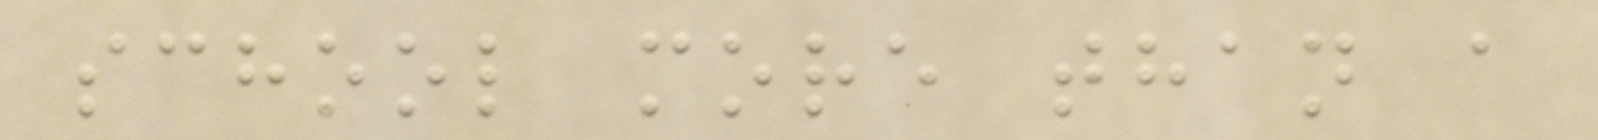school more than a
